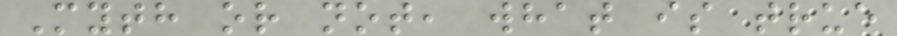Myth or not, what is true
